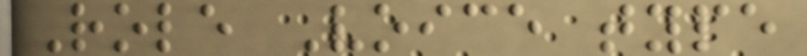Role Voice type
